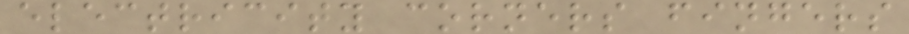electricity corners fingers
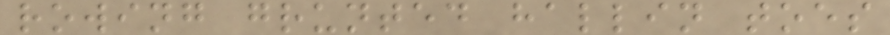rowing grunted hallin toes
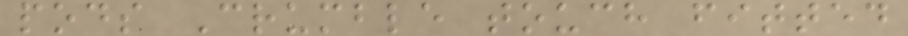pods Crumble touch fitted
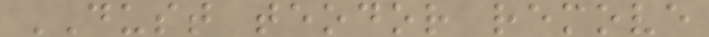DUST teodor remove
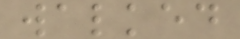walked
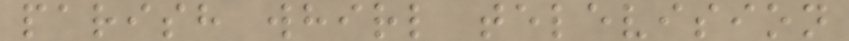parish whirl television
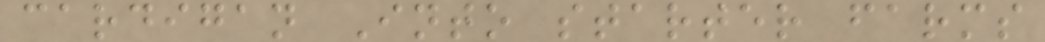cardigan Into starter farms
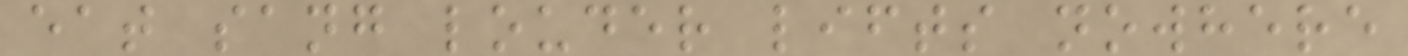eat sang louder lifts nowhere
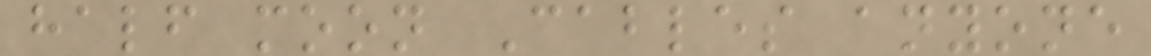half moon Cables anyone
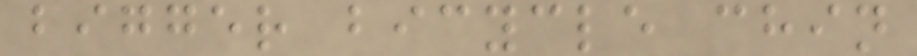bigger bicycle chin
